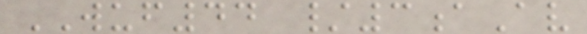WUF44 /3aAv
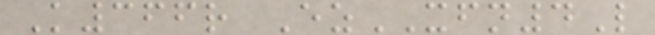K366r EzXFN4L
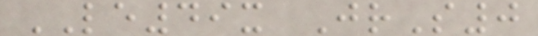LE49x JrS0
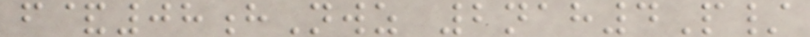f&08hNwz 2nah4P/
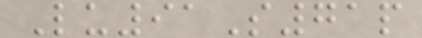Lu91S71p
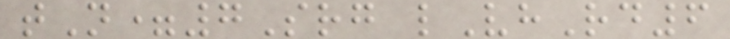tN=7Srg lVhRd6
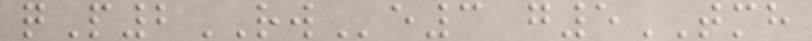qP2RWe3 g5TMH
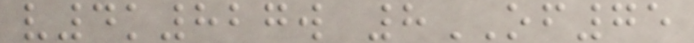v4k827w 8OF75
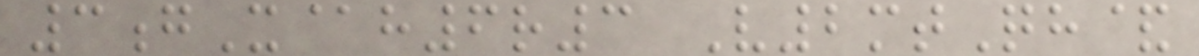3gX@h6r3 V2mtQh&
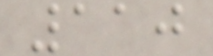110
